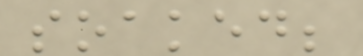soaked;
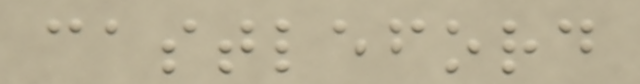castleford
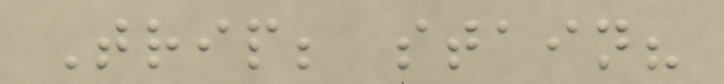Trip; stain?
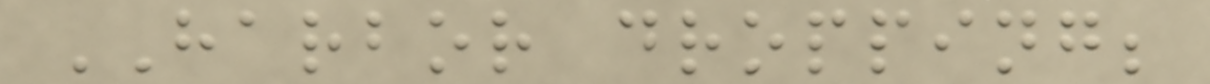HARBOR dropping;
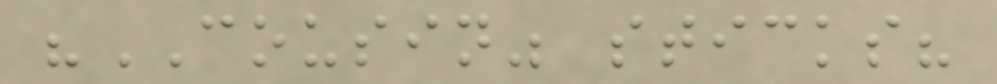"COUSIN" sticks?
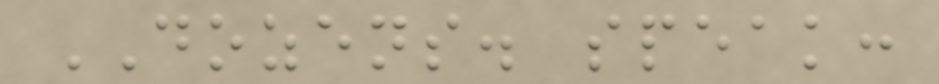DOZENS. speak:
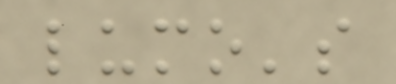lumo's
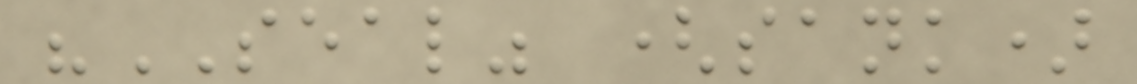"SEAL" (sank)
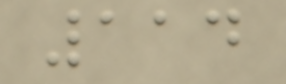114
